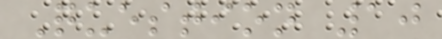Question 10
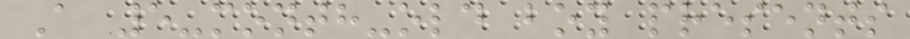A 5-month-old boy presents
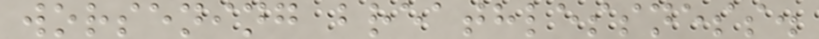worsening breathlessness.
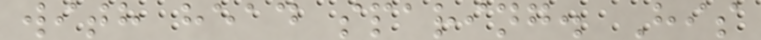with head sparing. His
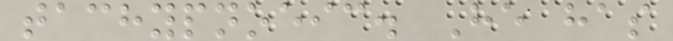tachypnoeic. He has
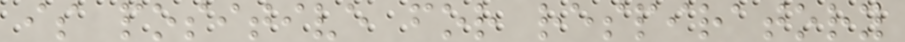is positive for respiratory
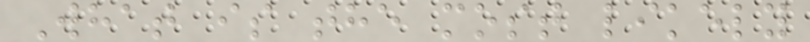What is the most likely
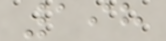198
